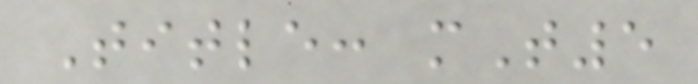Title: mT5
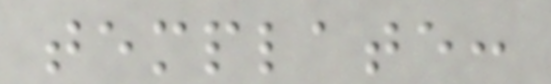template:
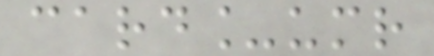card_umr
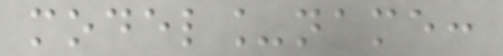model_name:
